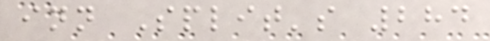inn Split's 284
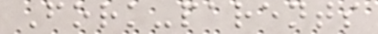Fork-parents
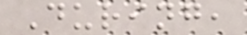During,
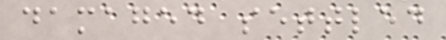damaged settled
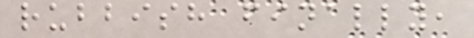rubbish finally,
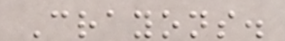Crayons.
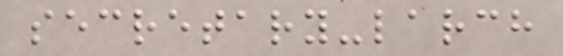secretary-larch
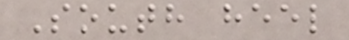South heel
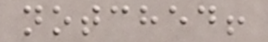notched!
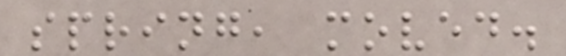spring, moved.
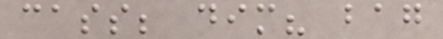cass; dim? bag
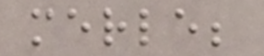merle;
